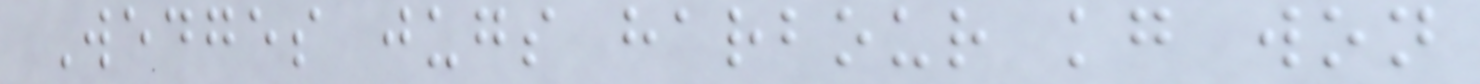Wedges jugs harbour kg won
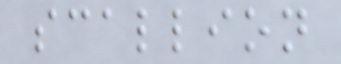scallion
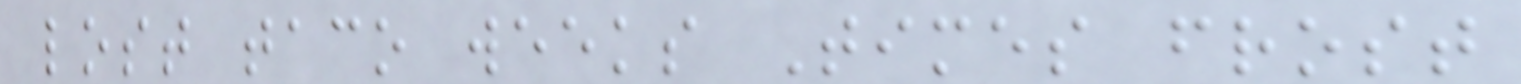lost taco weeks Times frost
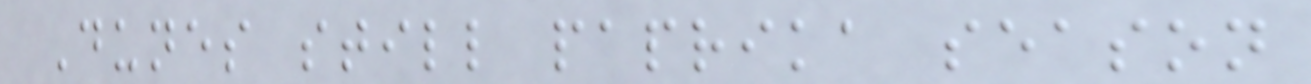Dunes still paprika season
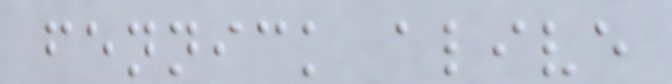fennick alive
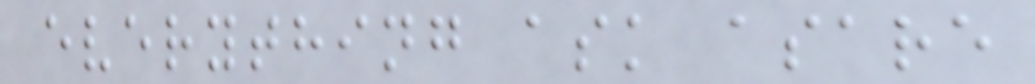everything ask asare
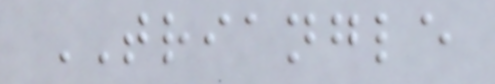TRIANGLE
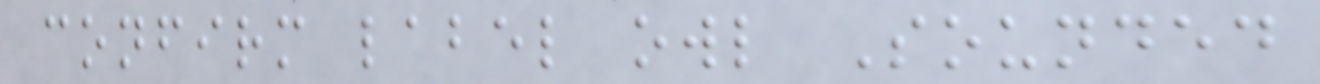confirm label owl Sounded
